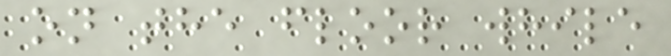on the floor while
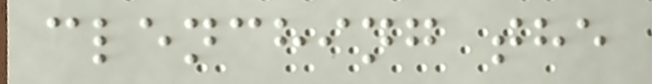clenching the
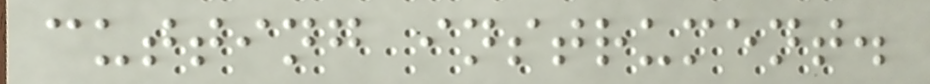cutting instrument.
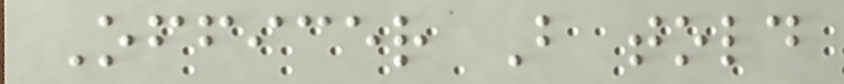Officer B told
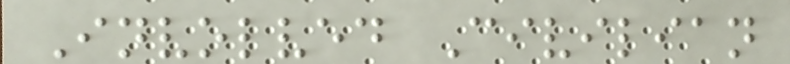Involved Civilian
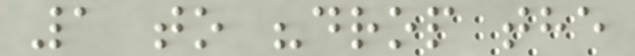1 to "drop the
